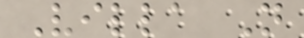Villa N
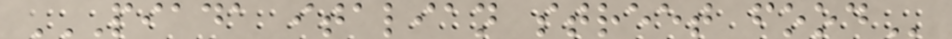PIADA ITALIAN STREET FOOD
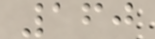160
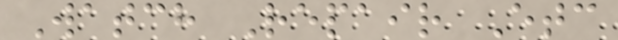Watch Repair Etc
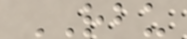RBU
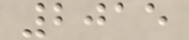2015
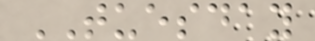TUESDAY
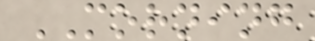MORNING
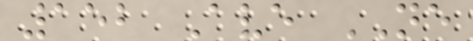152 Ave NE
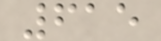615
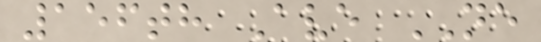156th Ave NE
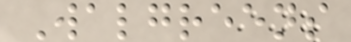Walgreens
